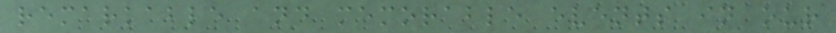remarkable and memorable events in our
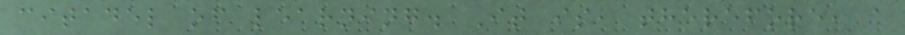citadel of learning. It is, therefore, a
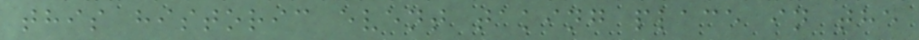this historic event taking place in the
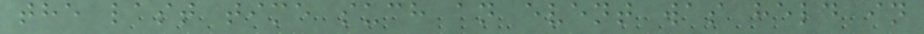the last time such an event was held in
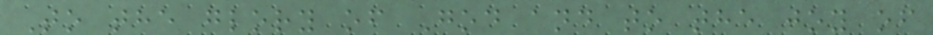To the glory of God and to the joy of
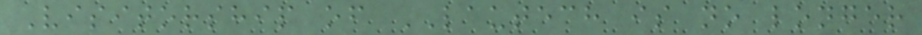Visitorship of LAUTECH is no longer
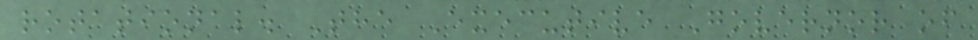rotational. The Executive Governor of
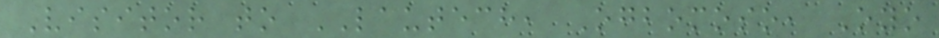Visitor to LAUTECH, Ogbomoso, Oyo
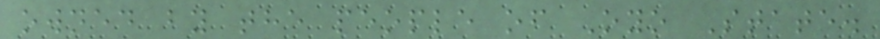owned by the people of Oyo State.
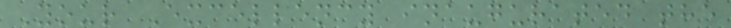Your Excellency inaugurated the
